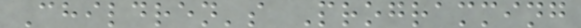Children's Programming
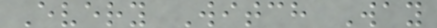Every Witch Way
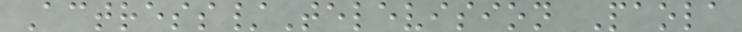Actress/Television Paola
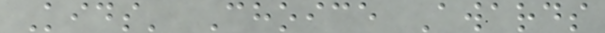Kids' Choice Awards
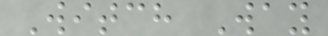Witch Way
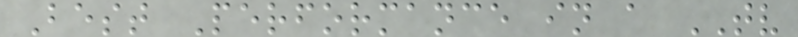Best Performance in a TV
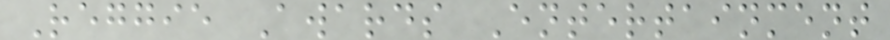Reggie Awards Entertainment
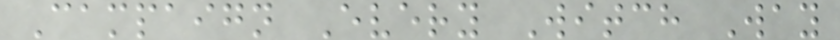Campaign Every Witch Way
